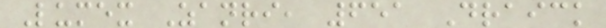Lumex Zanri, 651 Draick
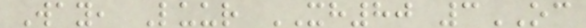Way, Luur XH80 3OC
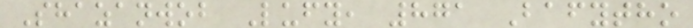Shazanwob Lufy, 871 Bafytho
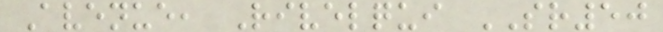Avenue, Rivelqui SR50
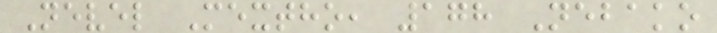Nevel Mextho, 178 Nebako
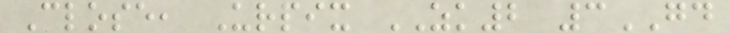Close, Urpix ZK2 3GD
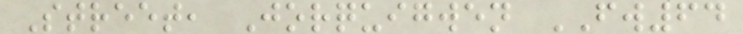Street, Jorquigwen FW64
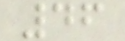46
